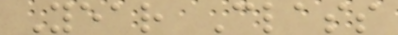Year Class
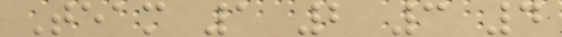Team 1 2 3 4
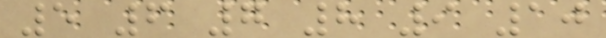5 6 7 8 9 10
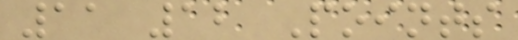11 12 Points
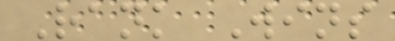Rank Wins
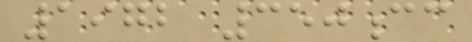1972 350cc
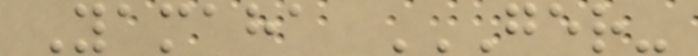Yamaha GER-
